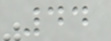44
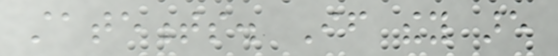statements. If they are
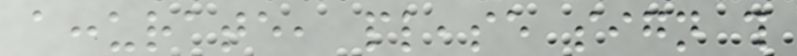accurate, please sign this
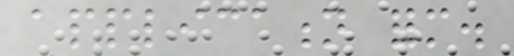application form.
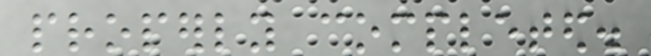properly completed.
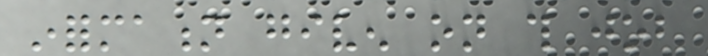information given on this job
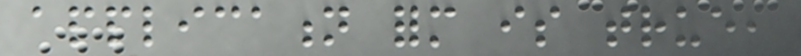application form is true,
